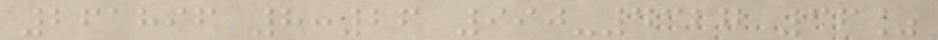261896 8:26 990-4327 36%
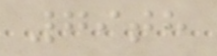79th
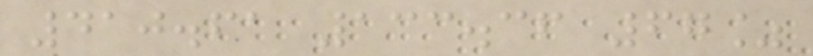410.61 133.36 67%
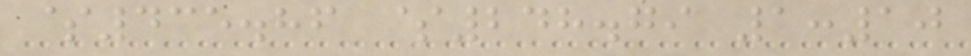$435.86 $248.79 1:10
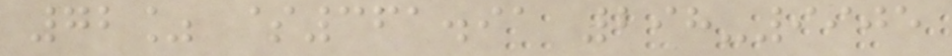72% $361.91 298-9905
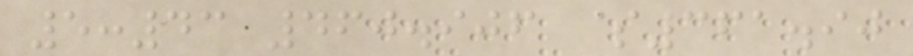5:43 460.906 $361.90
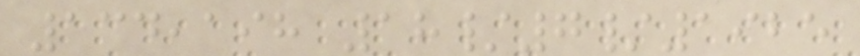134,198 18/7/1925
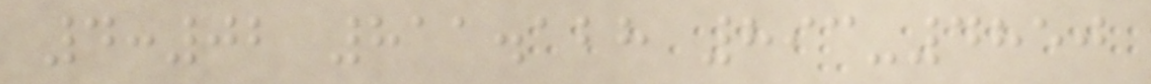4:02 811.128 893-4850
